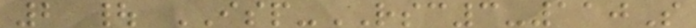2 | ISP-RSC3-110S
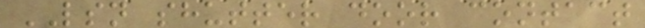LSN shutter door contact
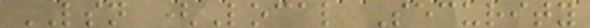LSN (Local Security
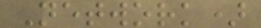Network)
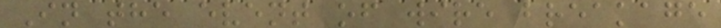In the event of wire breakage
